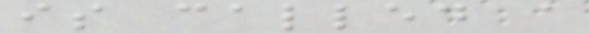is called a
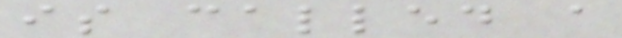is called a
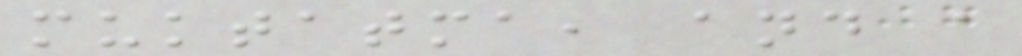muktatma, and a
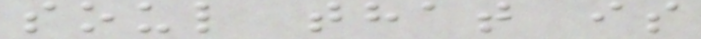soul that is
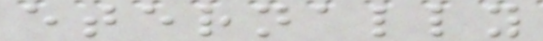eternally
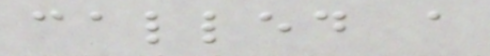called a
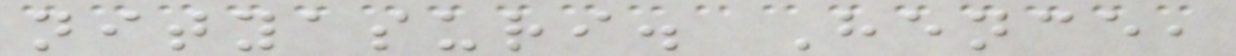nityasuri. Hence,
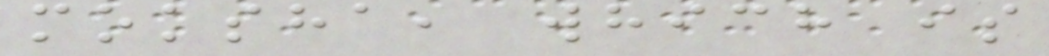moksha, which is
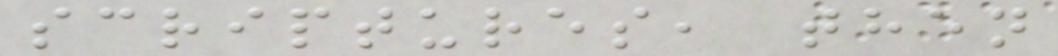scriptures, then
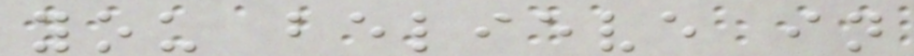you believe in
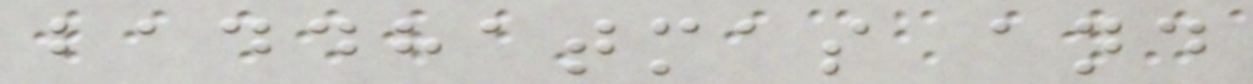baddhatmas and
